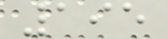195
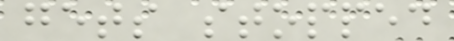gets stopped
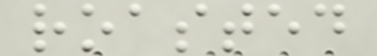roasted
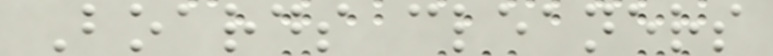Boards cleaners
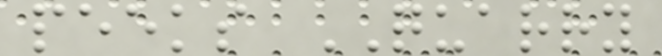peeks QUARRY
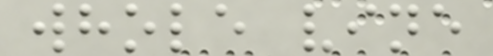whole vine
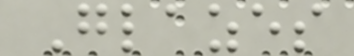Glazes
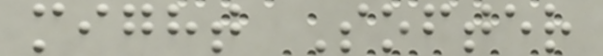might Softer
